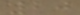20
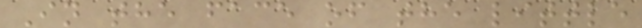In the face of the little
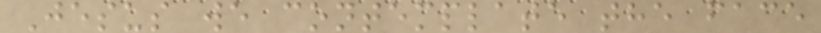Jesus we contemplate the face
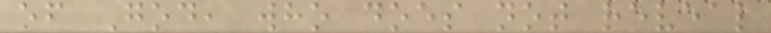of God, who does not reveal
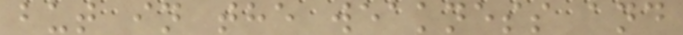but in the weakness and
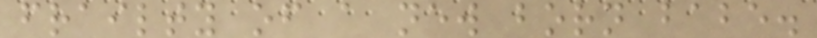frailty of a new born babe.
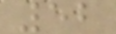52
